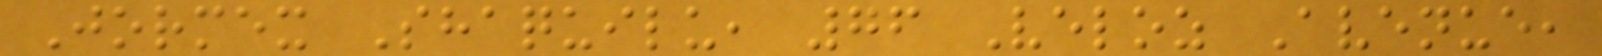Jormex Shaquilu, 76 Veloz Avenue,
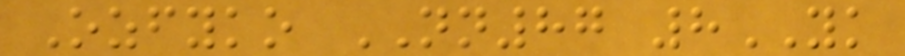Ozfyko NN87 8YK
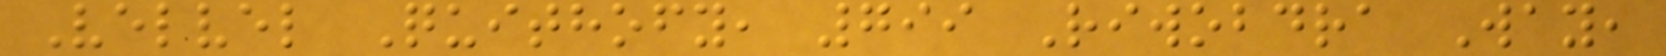Velvel Quithofy, 799 Riwobdra Way,
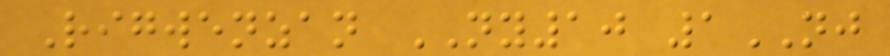Rigwenzan NY10 1NJ
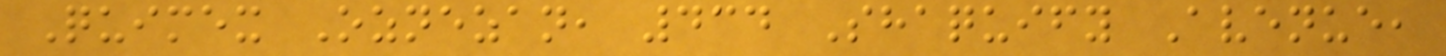Quimex Oznezan, 434 Shaquify Avenue,
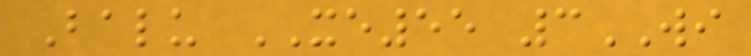Balu XE55 3WI
